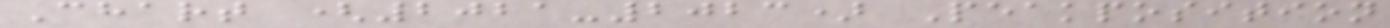Chart (2021-2023) Peakposition
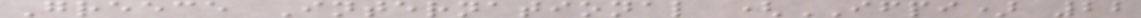Greece International (IFPI) 22
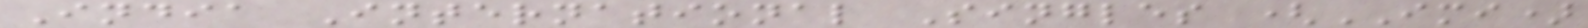India International Singles (IMI)
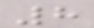8
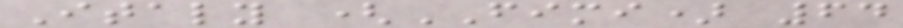Italy (FIMI) 64
